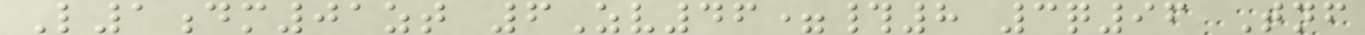L1dm01zt 6Zv46=#8 3q96 Tnf
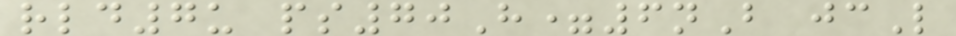rld7u ps70H=6nB jcL
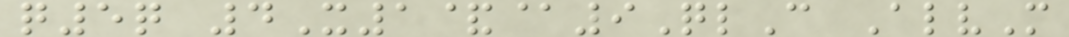q5q 4X1&@9QlC AlvM
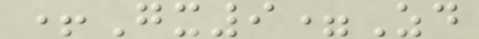+Gx9=Zd
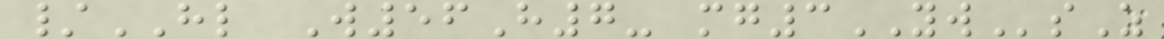/HL W56H7- mg3YWsZ
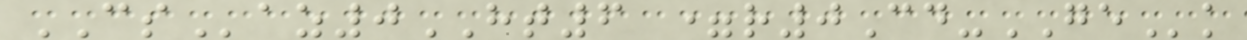CSaz0HT6 =r0Cd-GEk
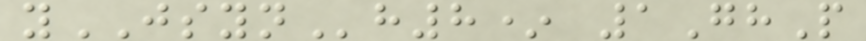yJSYNh8* 1GhP
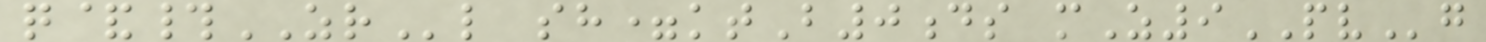q&#ZRl sh=ktB0ds mZ9PVg
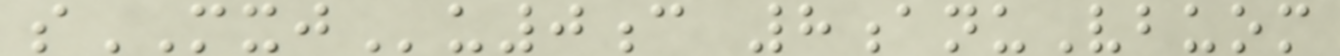sMXJu0c 8anuVbuom
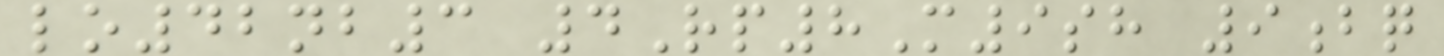lo42nb3 4Rp8M9sh 9bq
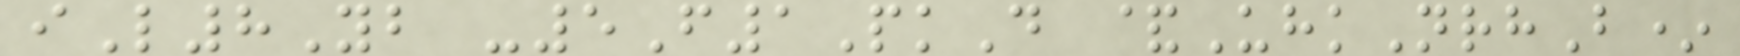iL8Yb -5F1PkD &UhkNrhB*
